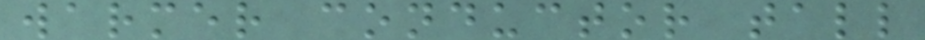warmer conductor tall
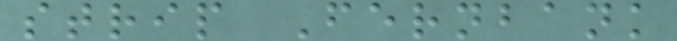strip Fernbank
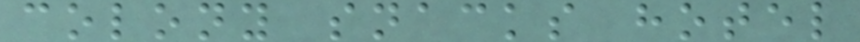colony snacks hotel
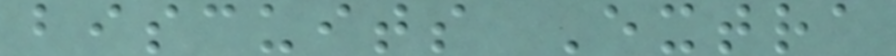biscuits Extra
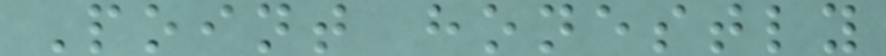Point honestly
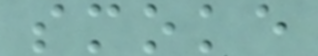smoke
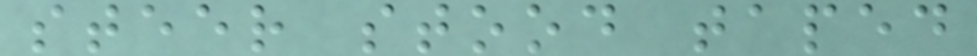steer stood taped
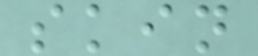skin
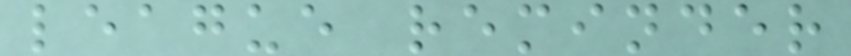league reminder
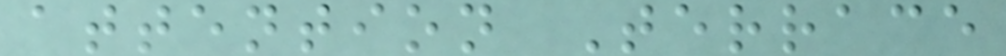attention Terrace
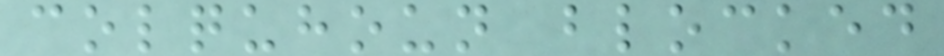colquhoun blocked
